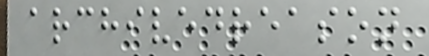archivedreason
